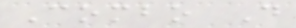Combo D
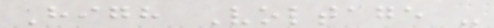High Voltage -
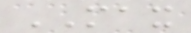MAX
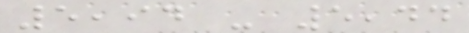5,94 - 5,44
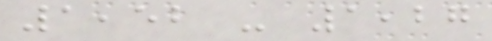1,52 - 1,27
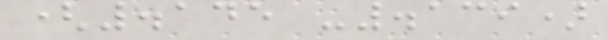(.145 -.139)
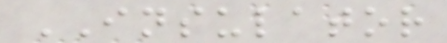INSULATOR
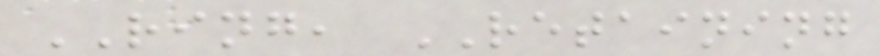RING, RETAINING
